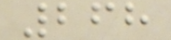268
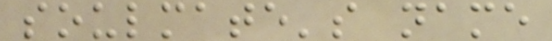soulmate's name
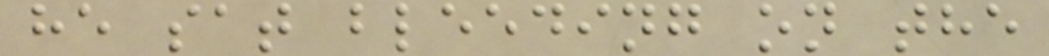he sat bleeding on the
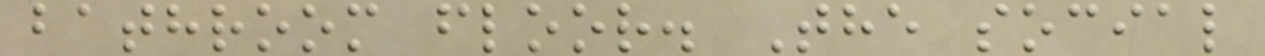bathroom floor. The social
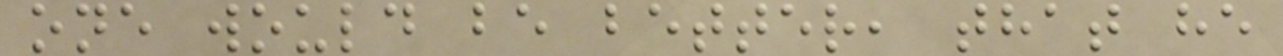one would be better, that he
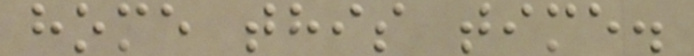home this time.
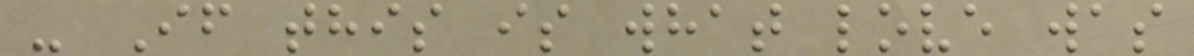- If this is what love was
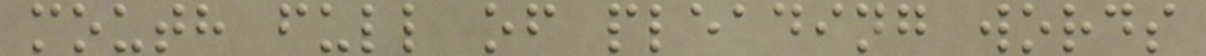mouth full of pleading words
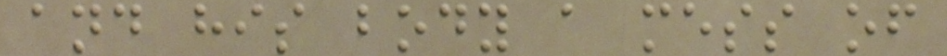and his body a mess of
